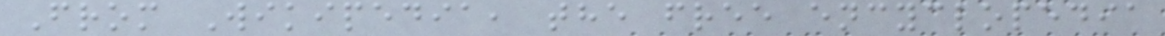From Wikipedia, the free encyclopedia
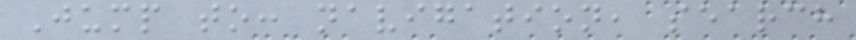Jump to: navigation, search
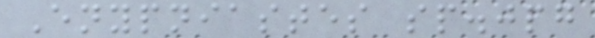Enypniastes sp.jpg
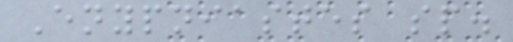Enypniastes sp.
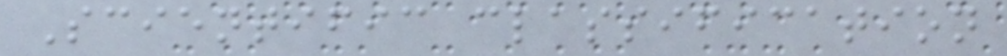Scientific classification
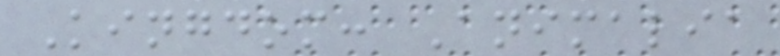Kingdom: Animalia
